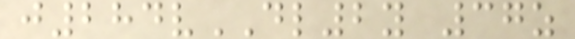j284vDL2y 37z
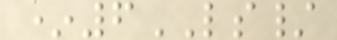*6LS/
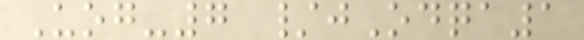Uog-7 /jOdqa1
